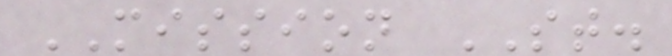MISSION ST.
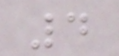4
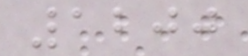1200
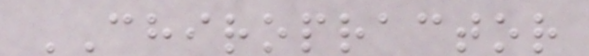CHIROPRACTOR
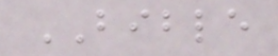BIBLE
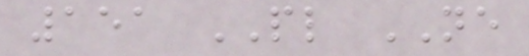151 PL NE
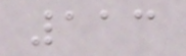113
